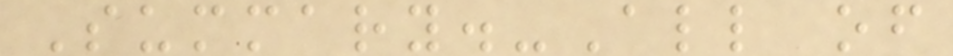Summary.-All of
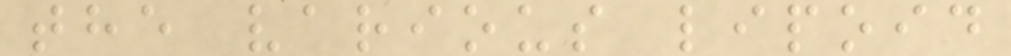the various lipoid
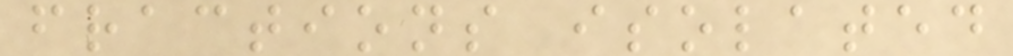fractions isolated
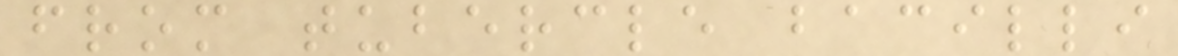from tubercle bacilli
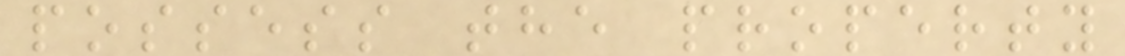possess the property
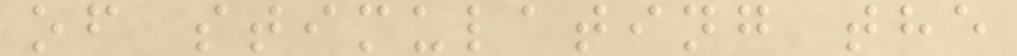of stimulating the
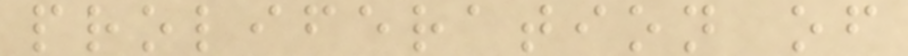proliferation of
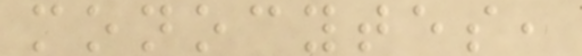monocytes,
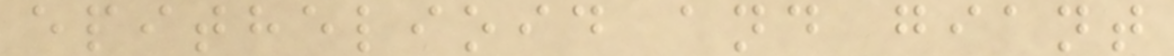epithelioid and giant
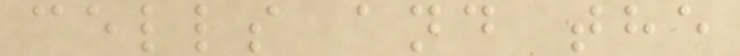cells and the
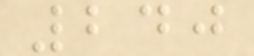240
